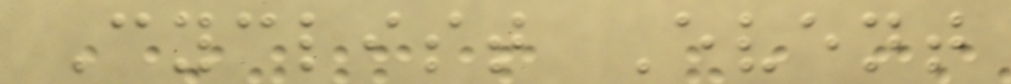Cyclist Event
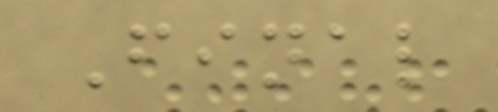Final
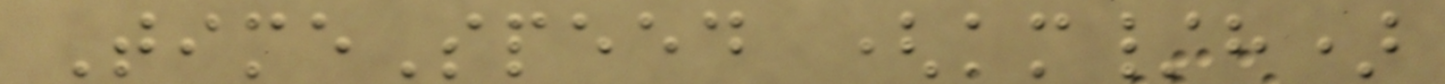TimeSpeed (km/h)
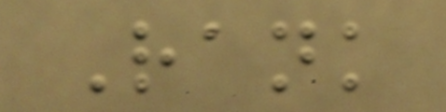Rank
